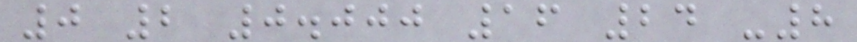0 2 0.000 16 24 -8
